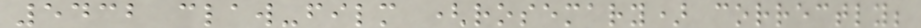5432 claw-film (rosemary) correctly;
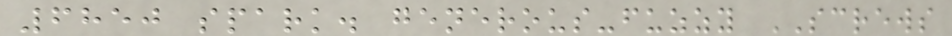6850 spark. generous-fuzzy SCREWS
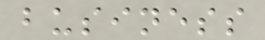business
